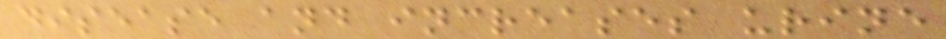disease and increases urine
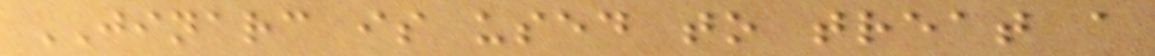JINARC is used to treat a
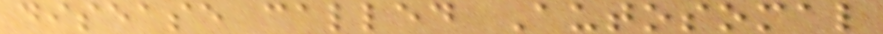disease called Autosomal
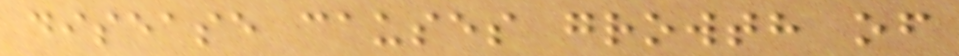disease causes growth of
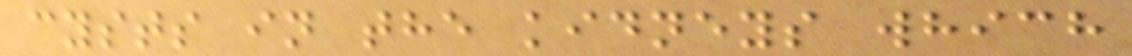cysts in the kidneys which
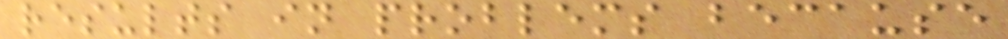results in problems because
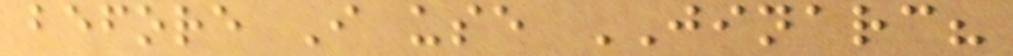before I use JINARC?
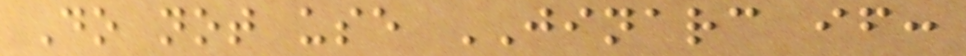Do not use JINARC if:
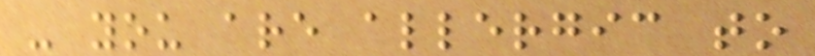- you are allergic to
